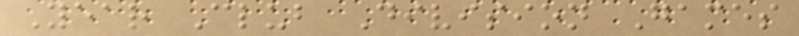Year Club Division Games
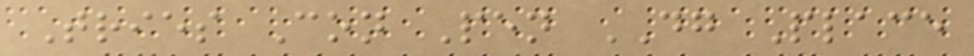Tries Con Pen DG Place
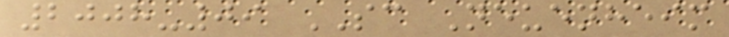2008-09 SC Neuenheim
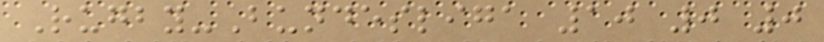Rugby-Bundesliga 10 0 0
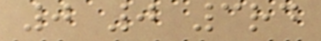0 0 3rd
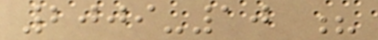2009-10 ?
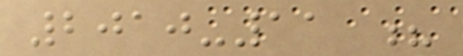2010-11 ?
